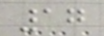17
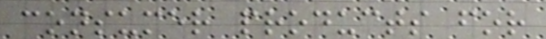consumer products for
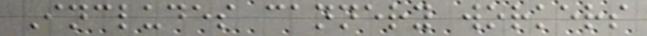Includes cannery workers
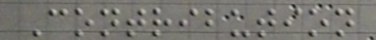Contribution
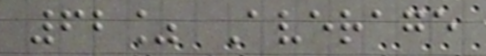62% Average
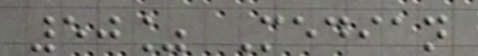50% Median
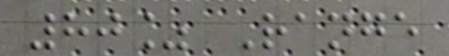80% Range
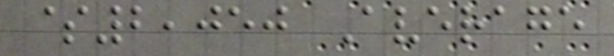$2,050 Average
